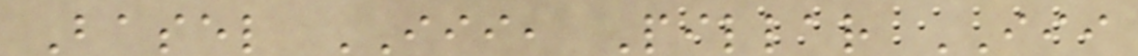Basel III, Pillar III
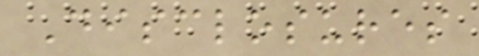Disclosures
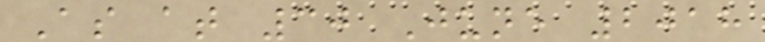As at 30 June 2018
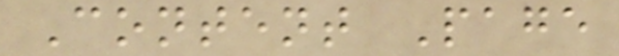Content Page
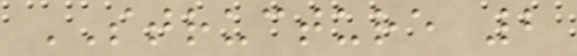STRUCTURE 2
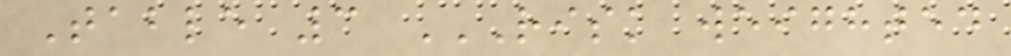Table 3 RISK WEIGHTED
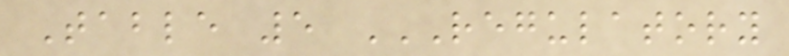Table 5 REGULATORY
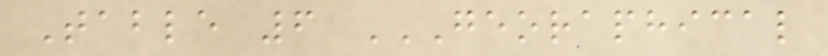Table 6 GEORAPHICAL
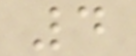4
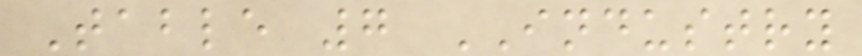Table 7 INDUSTRY
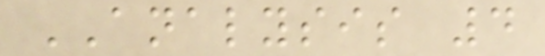ANALYSIS 4
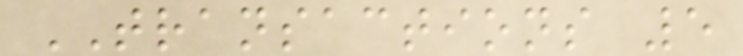TRANSACTIONS 5
